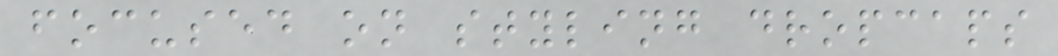focused on styling dropcaps
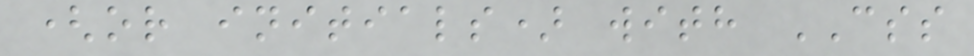(or initials) with CSS
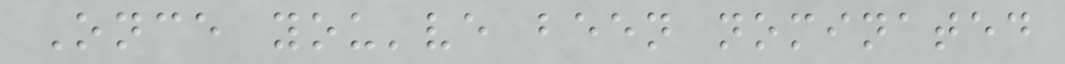Once you've been nominated
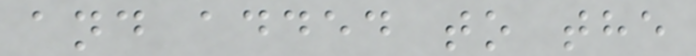and added to the
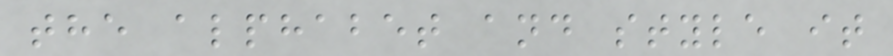the alphabet and style it
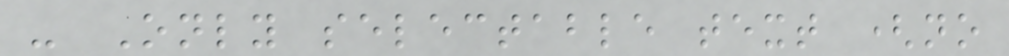- Only selectable text (no
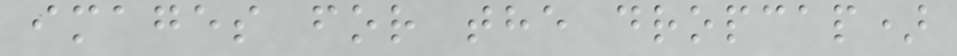images for the dropcap)
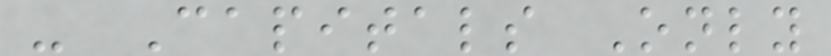- Capitals Only
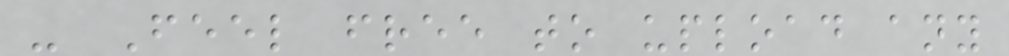- Feel free to upload any
